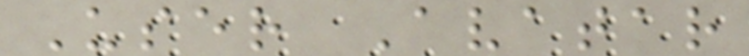User Avatar
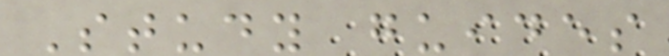Study guides
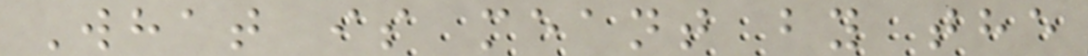What is meant by the
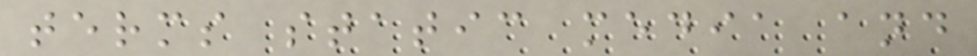terms static media and
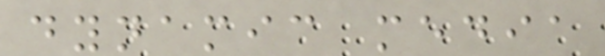dynamic media
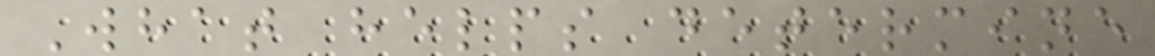What helps determine
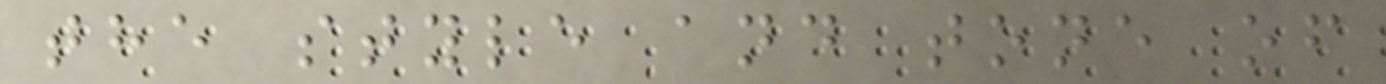the style and tone of
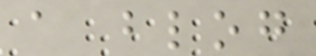a blog
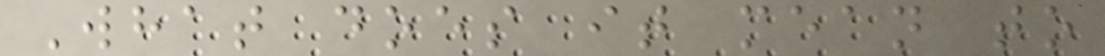What does it mean to
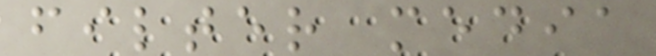filter media
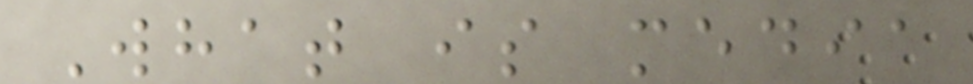What is media
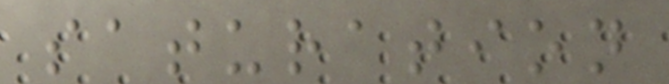saturation
